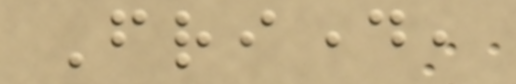Friday,
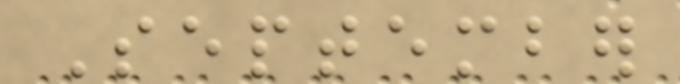September
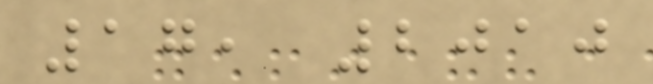17, 2010
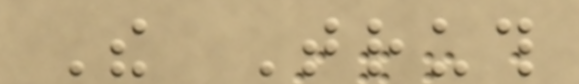The Truth
